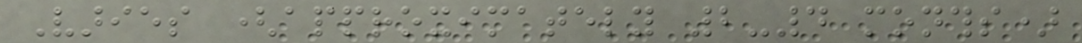Varies (approximately 2-4 months)
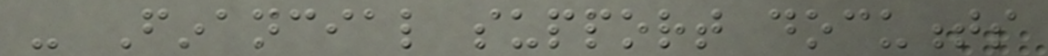- Financial support documents
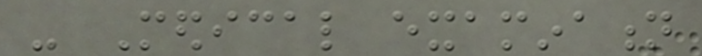- Medical examination
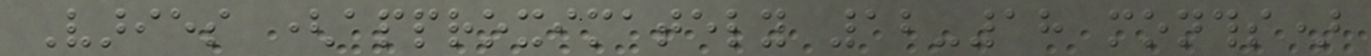Varies (approximately 12-18 months)
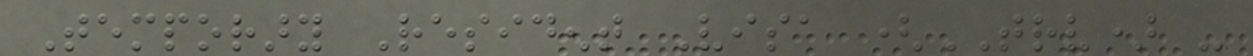Temporary Resident Visa (TRV) -
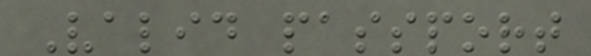Valid passport
